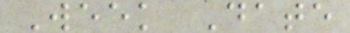Week Date
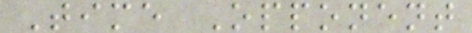Time Opponent
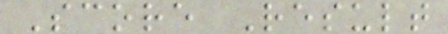Score Result
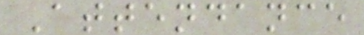Attendance
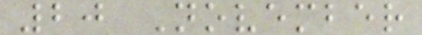20 November
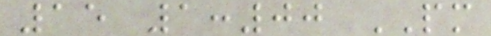15 1:00 PM
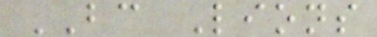BC Lions
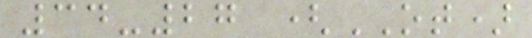34-27 (OT)
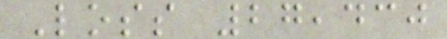Loss 27,430
